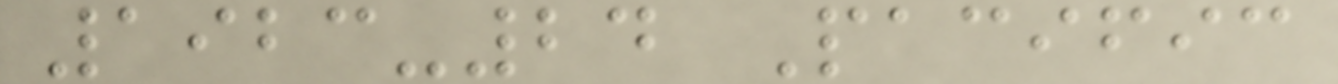1923-24 Pacific
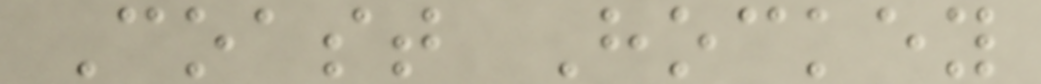Coast Hockey
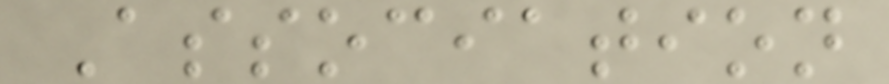Association
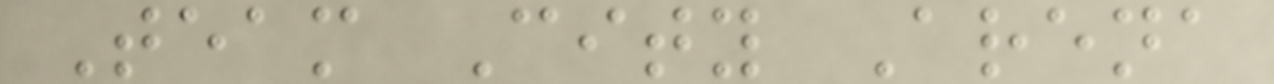Team City Arena
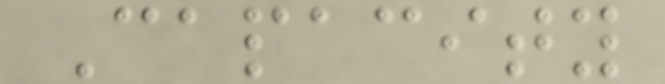Capacity
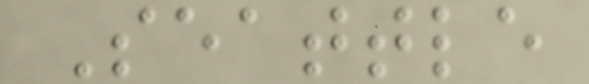Seattle
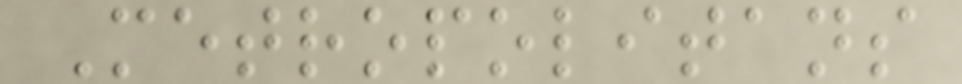Metropolitans
